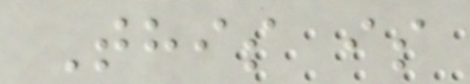This is
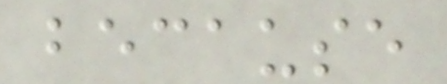because
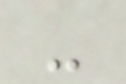-
